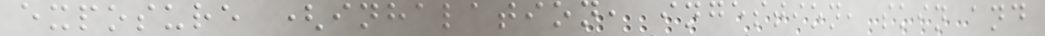exposure (inhalation, ingestion, skin and
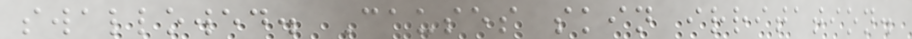swallowed. Causes skin irritation.
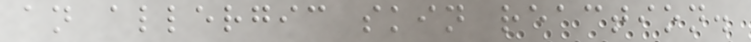an allergic skin reaction.
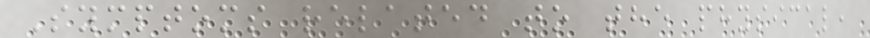Symptoms related to the physical,
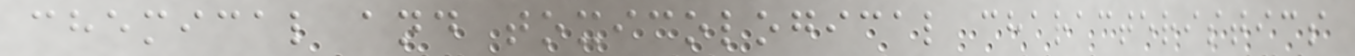chemical and toxicological characteristics
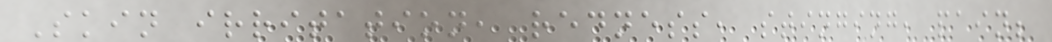Skin irritation, redness, stinging, pain;
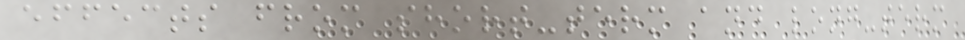effects from short-term and long-term
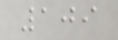109
